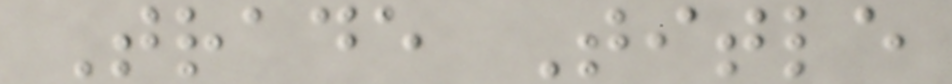Trade Title
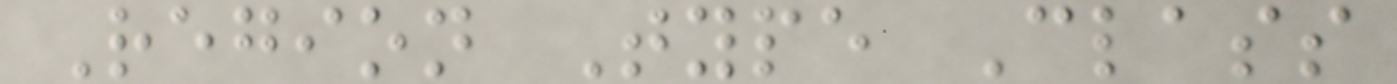Region Type Class
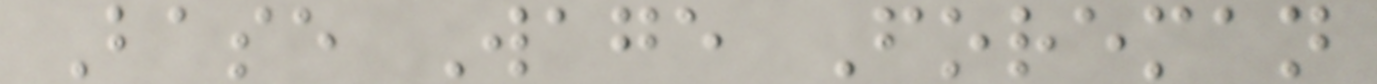Base Wage Foreman
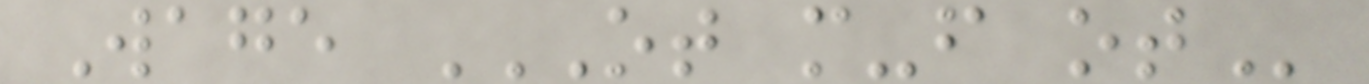Wage OT M-F OT
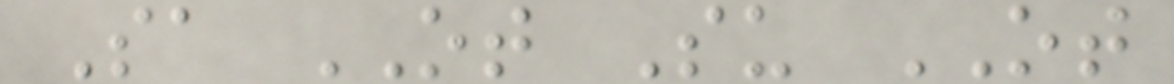Sa OT Su OT
